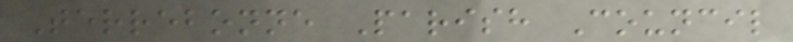Terrebonne Parish Council
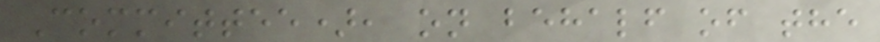Committee), on behalf of the
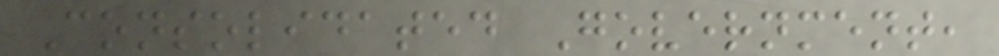Consolidated Government,
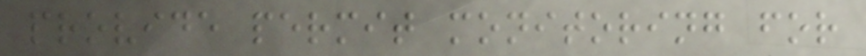provide permit monitoring for
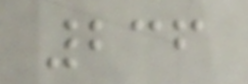236
